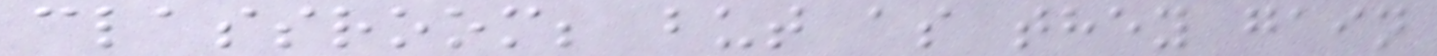classroom; but as they gain
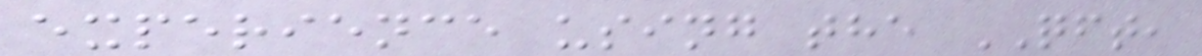experience using the QFT,
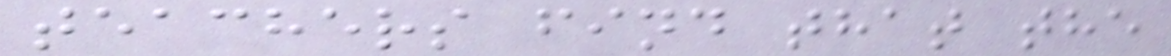teachers find that the
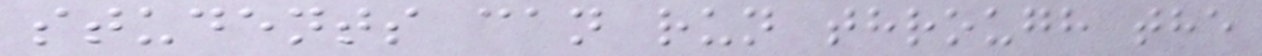students can run through the
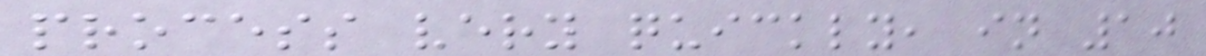process very quickly, in 10
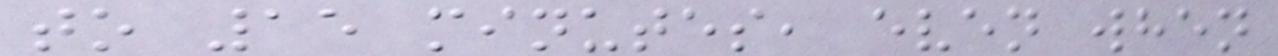to 15 minutes, even when
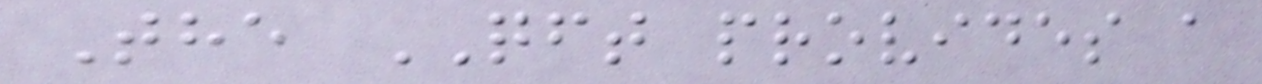The QFT provides a
